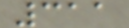311
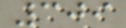309
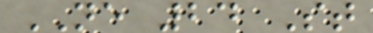NE 24 St
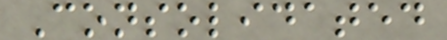Consolidated
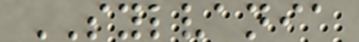SYLVANIA
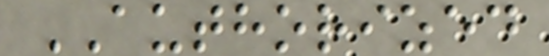AUTHORIZED
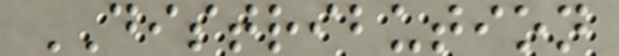DISTRIBUTION
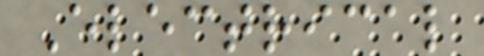Electrical
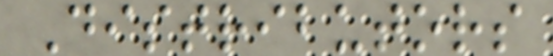Distributors
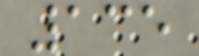135
